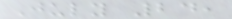July 24,
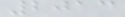2013
